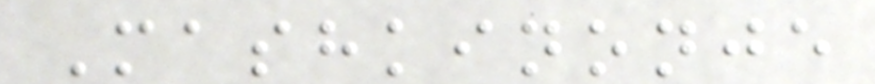Mashkinonje
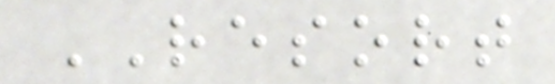RESORT
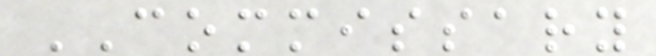COMMISSARY
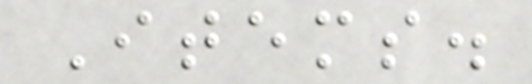Items.
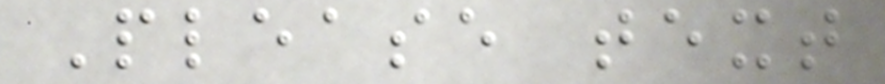Please text
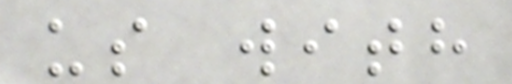us with
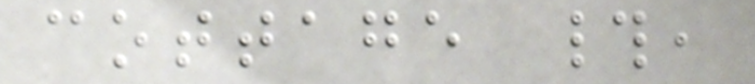cottage #,
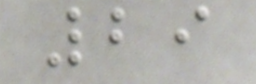29
